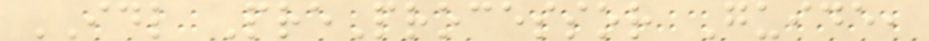IDL PreProcessor Guide,
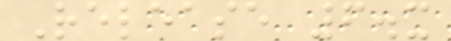Release 6.x
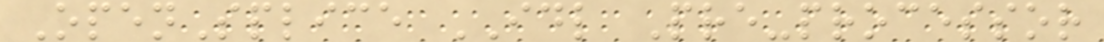OpenSplice IDL Pre-processor
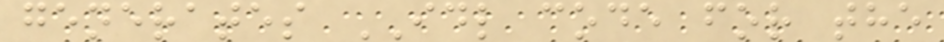generates IDL code for the
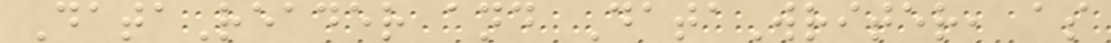DataReader and DataWriter, as
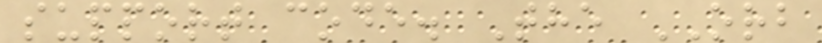support code. The ORB
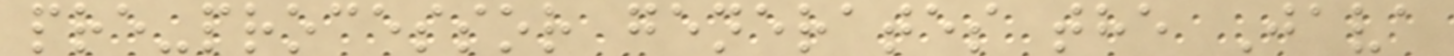pre-processor generates the Java
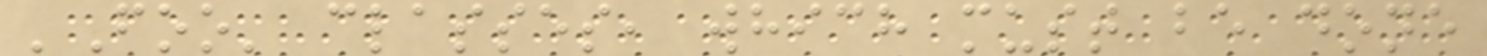'Foo' classes, which must be done
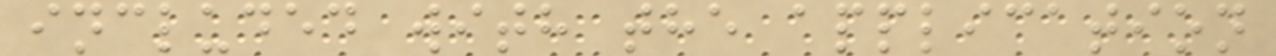included with the application
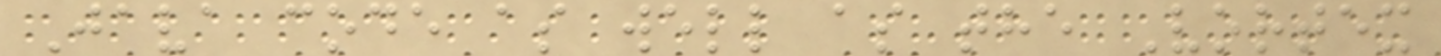Java code as well as the Vortex
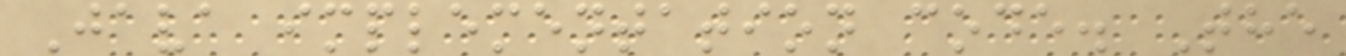Java implementation code. The
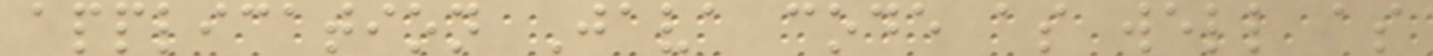application Java code as well as
